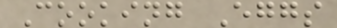Cooking Eggs
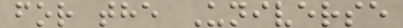for the Universe
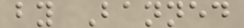by Banned
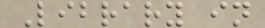Library in
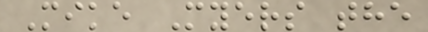Mike Myers the
